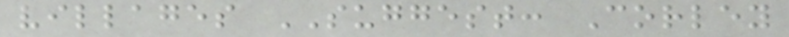villages SUGGEST: Corley
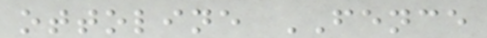ottoline FENCE
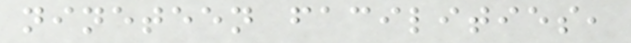nineteen facilities,
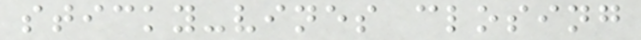sticky-vines closing
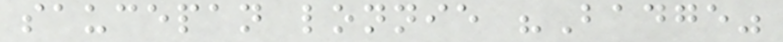saucepan lonnie "Badge"
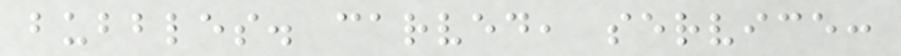bubbles. carved, service:
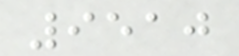9510
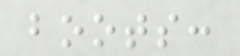boots:
